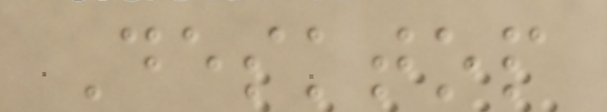Desktop
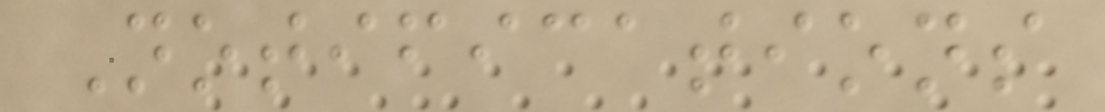Notifications
